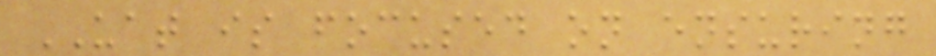UAT is focused on ensuring
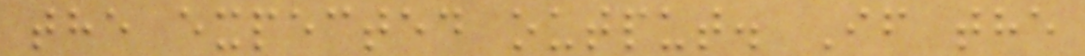the expected output. If the
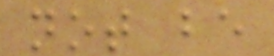not be
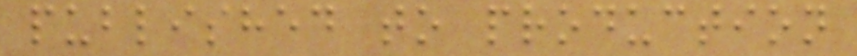published to production
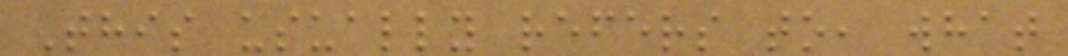This usually refers to, what
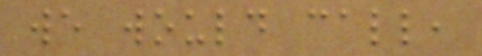we would call,
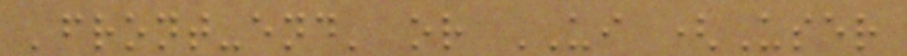'front-end' or UI (User
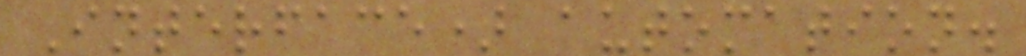Interface) automation.
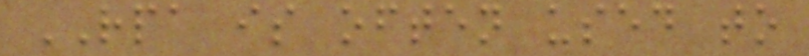RPA is often used to
